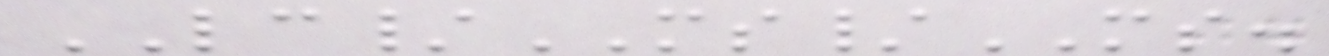LC/MS/MS.
